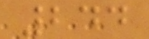244
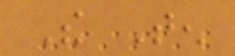The Ten
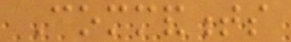Commandments
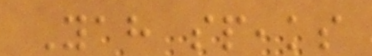Yah speaks
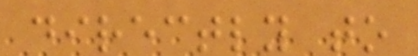directly to
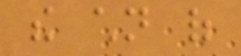the children of
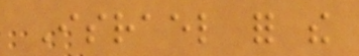Israel for the
